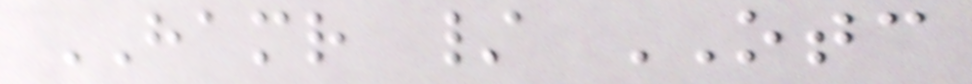HAMR / OTC
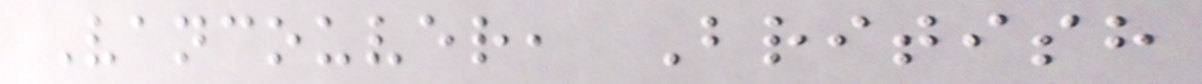Vancouver, British
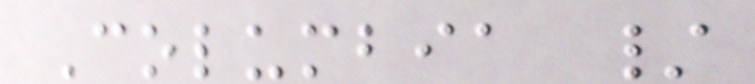Columbia /
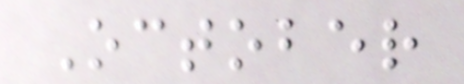October
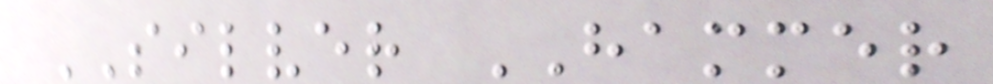SILVER HAMMER
